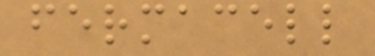fermacell
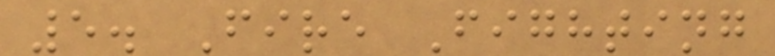5. Fire Fighting
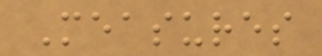Measures
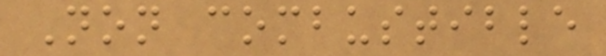Non combustible
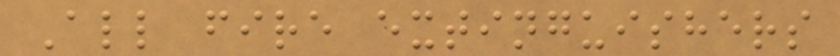All fire extinguishers
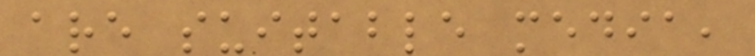are suitable media,
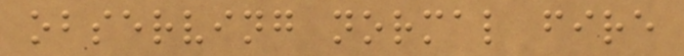observing normal fire
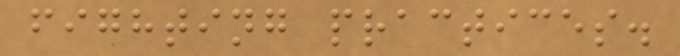fighting practices.
